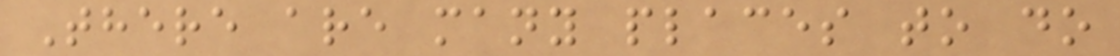There are many places to do
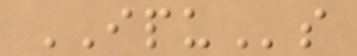IPUs
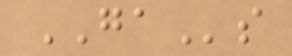GAs
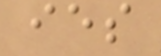ies
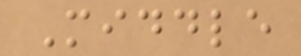Middle
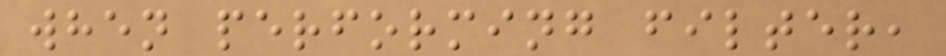when performing filter,
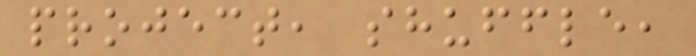project, shuffle,
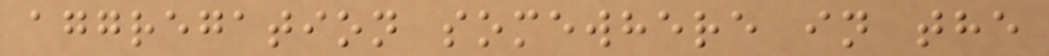aggregation somewhere in the
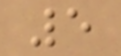5
